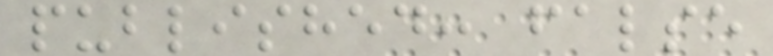published: false
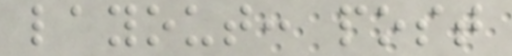layout: post
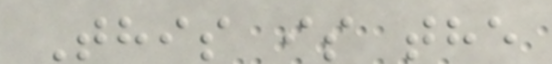This is the
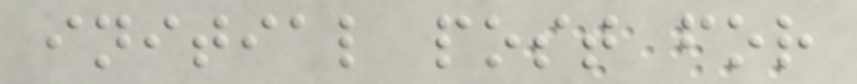initial post for
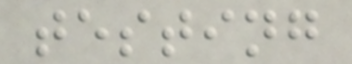testing
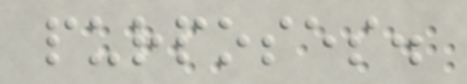purposes.
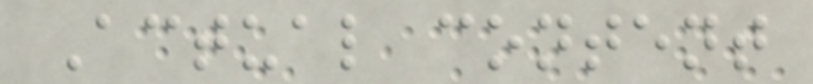Actual content
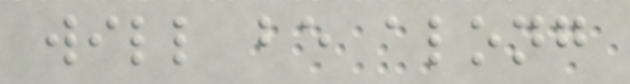will be along
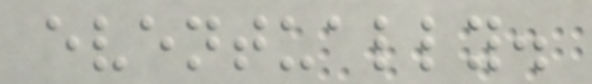eventually.
